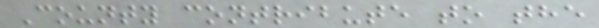County contribute to the
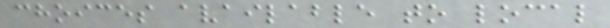choices available to local
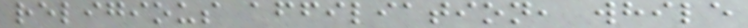religious affiliation, while
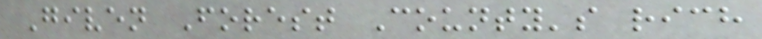Given Forest County's rich
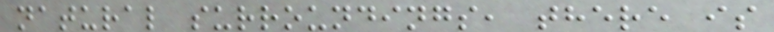natural surroundings, there is
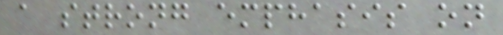a strong emphasis on
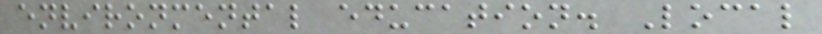environmental education. Local
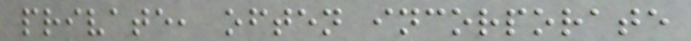private, often incorporate
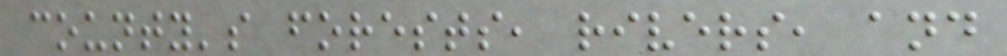county's forests, rivers, and
